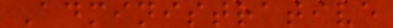Administrative
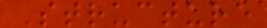Structure
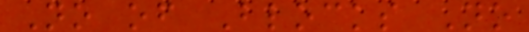No of Blocks No
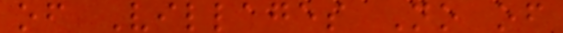of Villages No of
